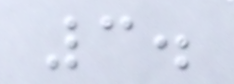3.
